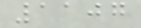1107
